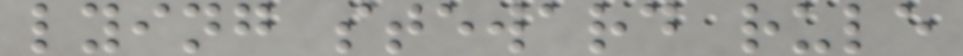lying steward rule
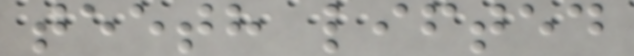teeth lifted
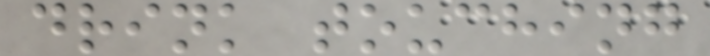drink touching
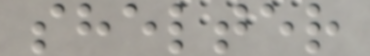shelter
